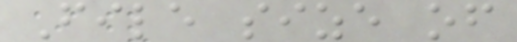File size of
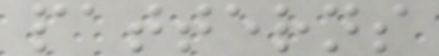patterns
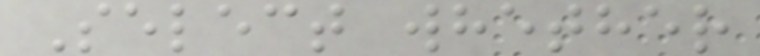Select whether
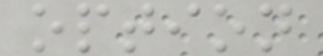option
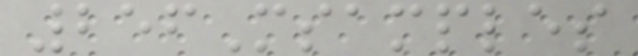256Msamples
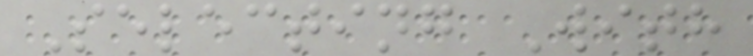Selecting With
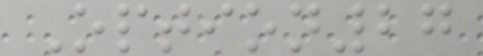Option27
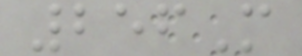256M
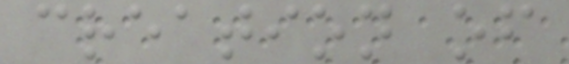creation of
